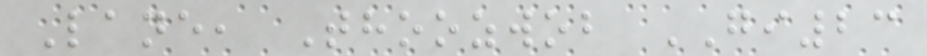Lane, Thoozwob GI23
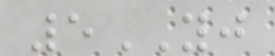5YJ
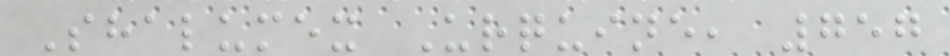Shalumex Urquine, 757
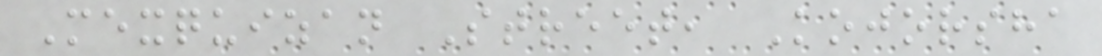Mexquizan Street, Kojorsha
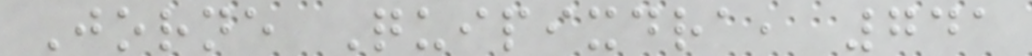Jorne Quipixdra, 741
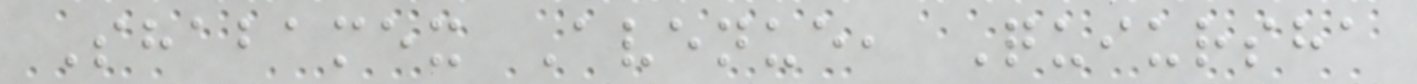Shabamex Avenue, Quiursha
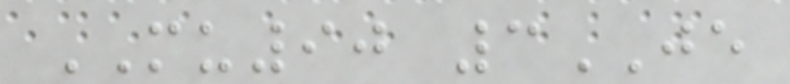MU90 3JE
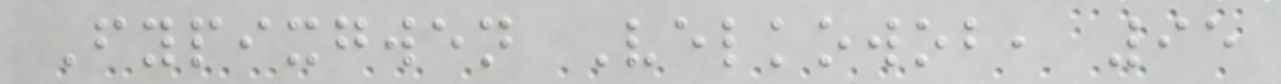Fypixgwen Velkowob, 95
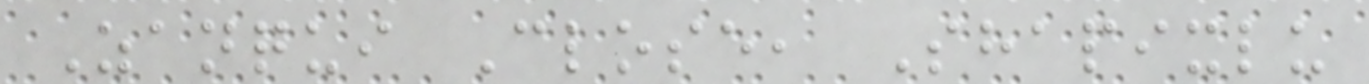Zanqui Close, Shapixlu
